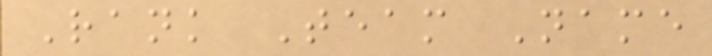Rank Team Name
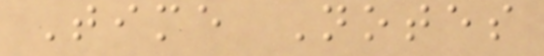Time Notes
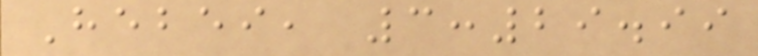Hebei, 3:29.99
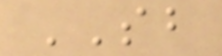SB
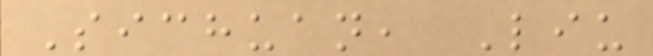Sichuan, Liu
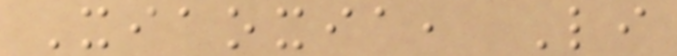Xiaoxia, Li
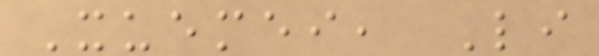Xuemei, Li
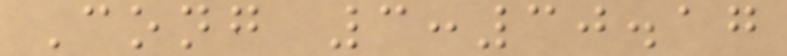Cong 3:30.17
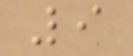9
